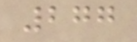277
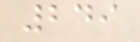249
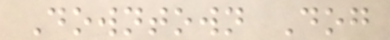Downtown Dog
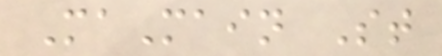MaMain St
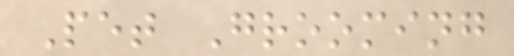Pet Grooming
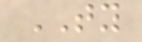TY
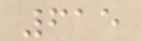615
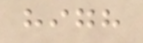high
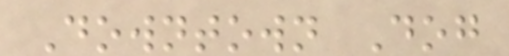Downtown Dog
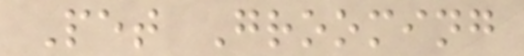Pet Grooming
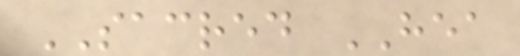SACRED HEA
